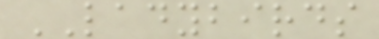LADYBIRDS
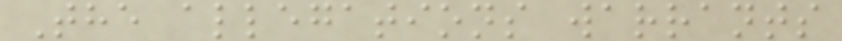The allegations warrants
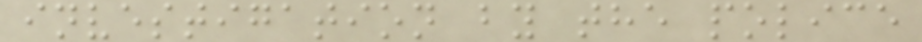investigation by the police
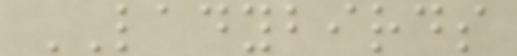LADYBIRDS
